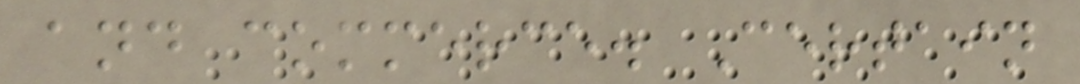and commerce. Certain
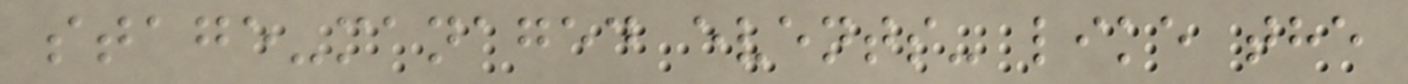stage-managed events- like the
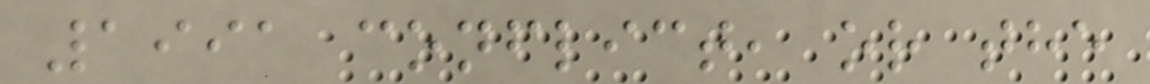1991 conflict, or the
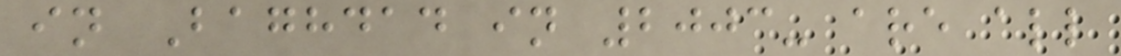in Baghdad in 2003- are all
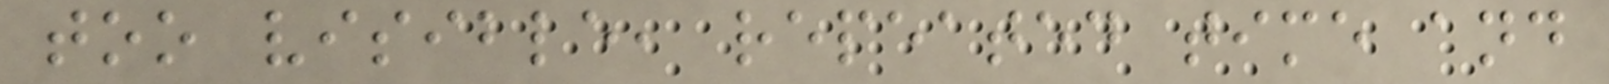too visible, repeated time and
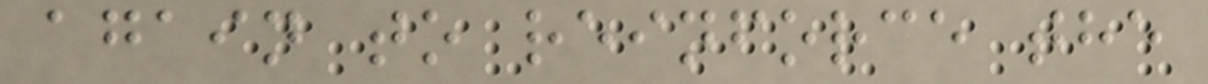again to reinforce the
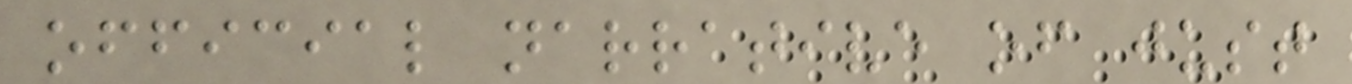official narrative of just
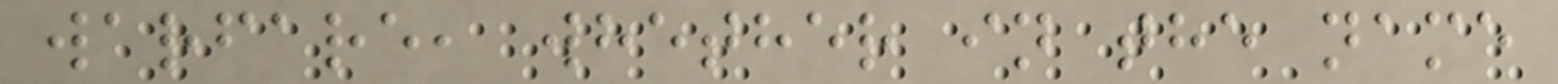warfare, whether in the name
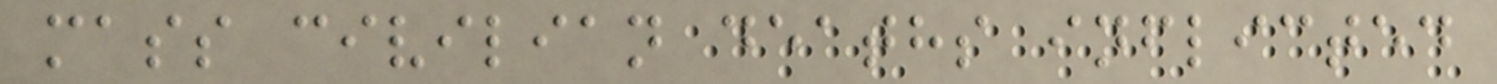mass civilian deaths inflicted
